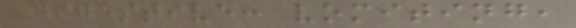Digestive: vomiting,
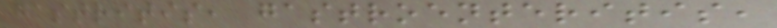gastritis, gastroenteritis,
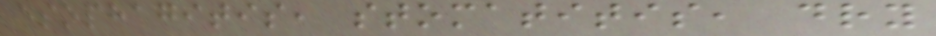esophagitis, stomatitis, dry
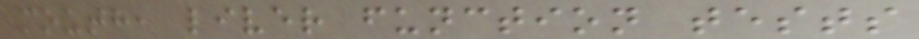mouth, liver function tests
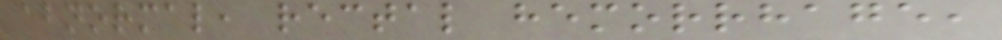abnormal, rectal hemorrhage,
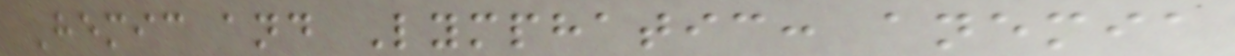Hemic and Lymphatic: anemia
